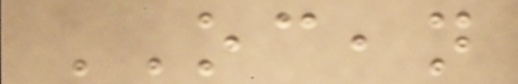OCEAN
